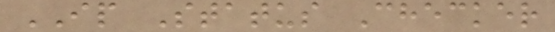IP Status Checker
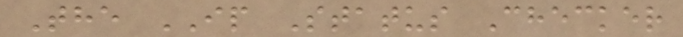The IP Status Checker
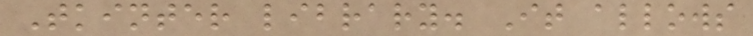Tkinter library. It allows
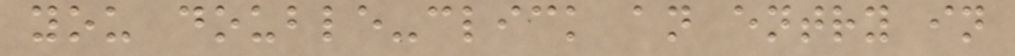you double-click an entry in
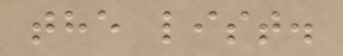the list.
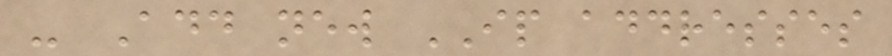- Add new IP addresses
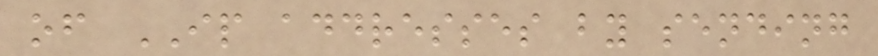of IP addresses by sending
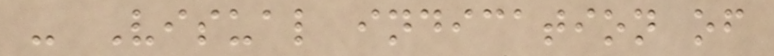- Visual indication of
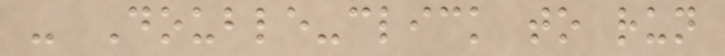- Double-click to run
